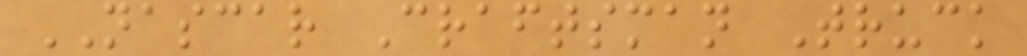NASCAR Craftsman Truck
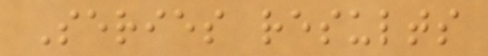Series results
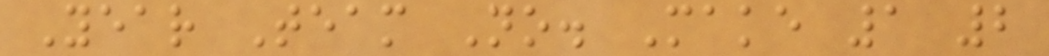Year Team No. Make 1 2
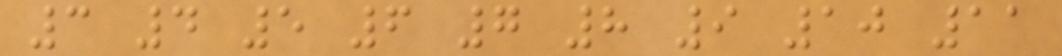3 4 5 6 7 8 9 10 11
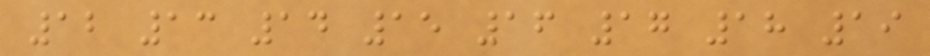12 13 14 15 16 17 18 19
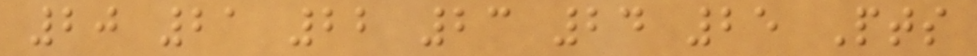20 21 22 23 24 25 Pts
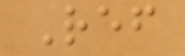Ref
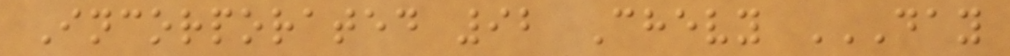Incorporated 92 Chevy DAY
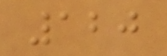120
